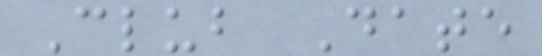Club Date
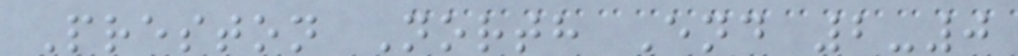Preston North End 2-0
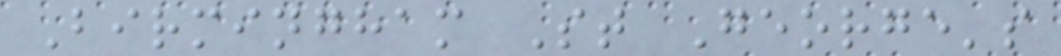Birmingham St George's
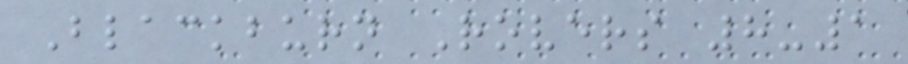Blackburn Rovers 8-1
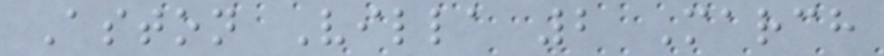Aston Villa 2 March
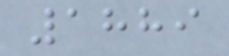1889
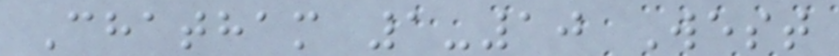Chatham 1-10 West
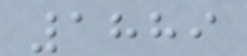1889
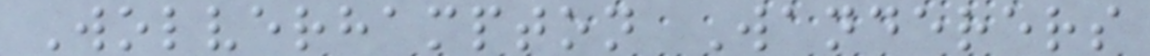Wolverhampton Wanderers
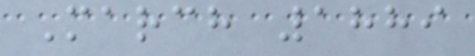March 1889
